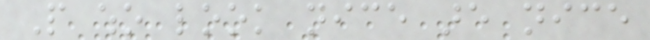People who look nice are nice
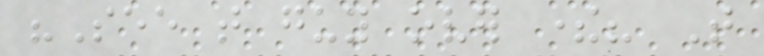"See that guy over there? That
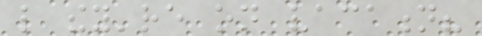like they're on vacation?
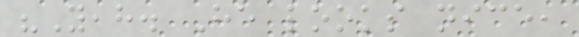"Yeah. He looks nice,
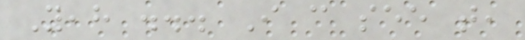Yeah ... I can see that,
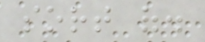sort of.
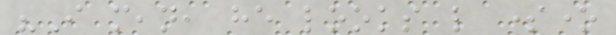"I mean, he looks like someone
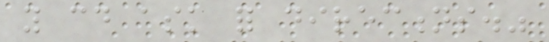you could ask for directions."
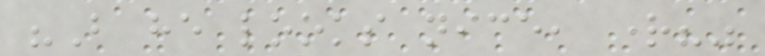"But he looks nice, right?"
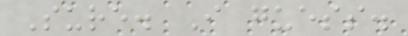Sure. I guess.
